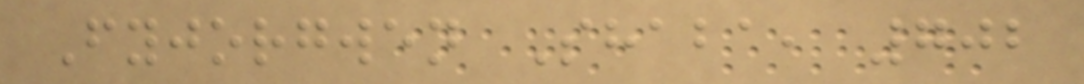Fyjorgwen Shaba, 702
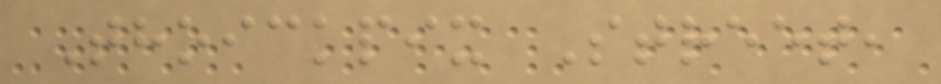Thoickpix Street,
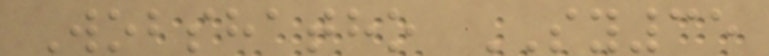Wobshatho SY35
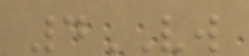4VW
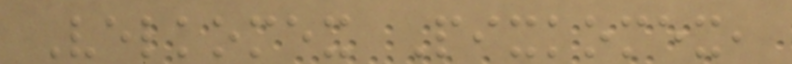Velkomex Pixkomex,
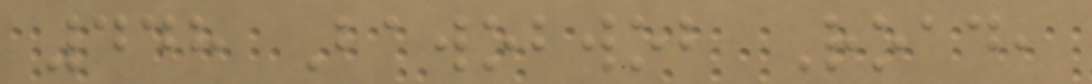448 Bawobwob Road,
